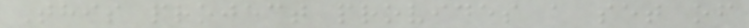This project provides a set of
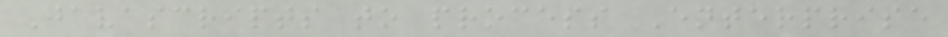Javascripts to process Enterprise
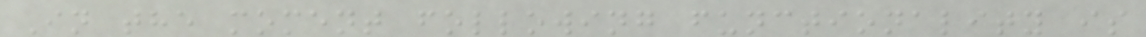In the moment following functionality is
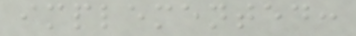implemented:
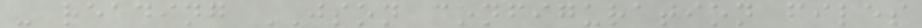- reading JSON configuration files
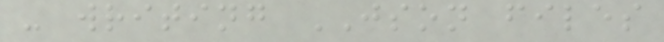- writing JSON files
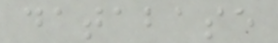database
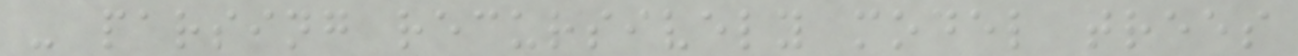- parsing recursively model trees
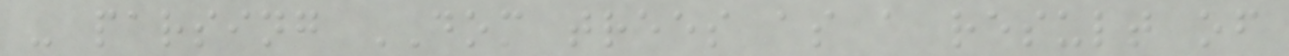- parsing DOM trees as a result of
